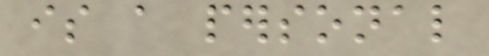is a personal
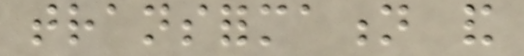transformation and
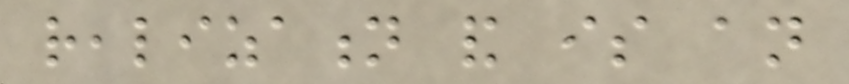realization and is an
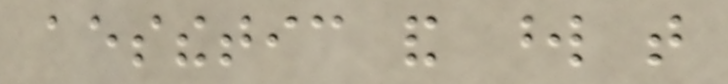aesthetic and word that
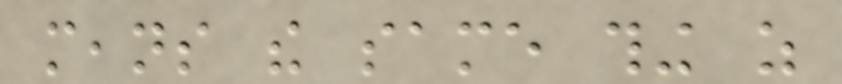means the same thing as
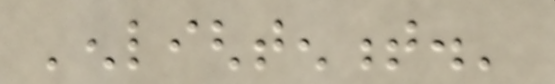'enlightenment.'
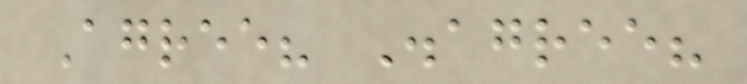Agree? Disagree?
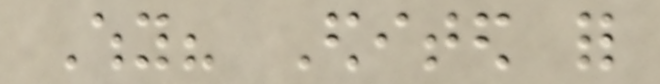Why? Edited for
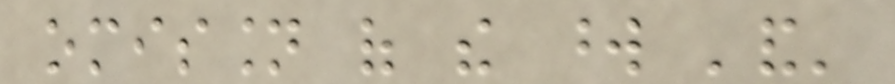omission of the word 'and'
